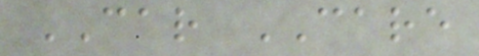CAR CARE
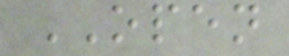OPEN
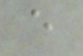e
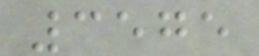3575
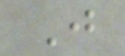J
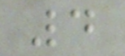4
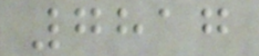7817
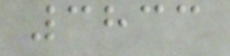3833
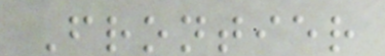Frontier
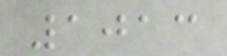1013
